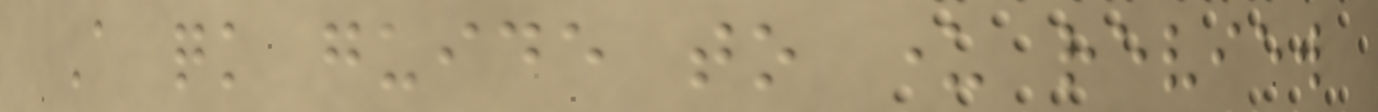A quick guide to under review
